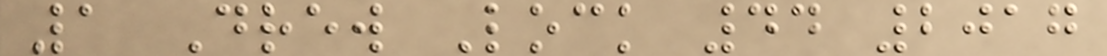1 Drew Lock 44 2017
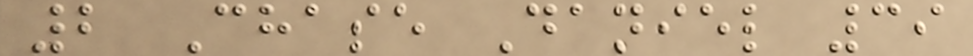2 Chase Daniel 39
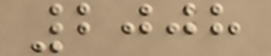2008
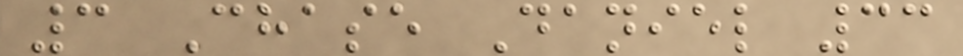3 Chase Daniel 33
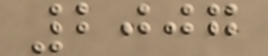2007
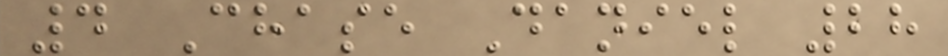4 Chase Daniel 28
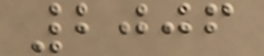2006
